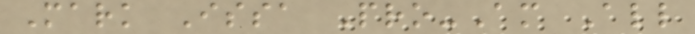Mark Issa Pro-Am All
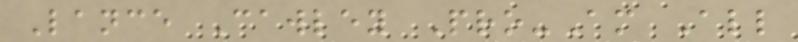Lance Cawley Pro-Am All
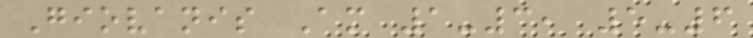Giovanis Am 1-3, 5-6
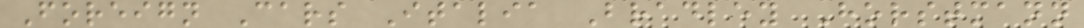Foreign Cars Italia Bradley Horstmann
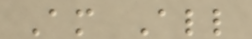Am All
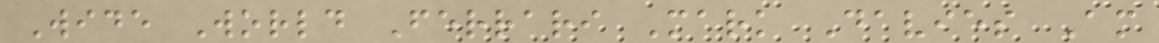Wide World Ferrari Mark Davies Am
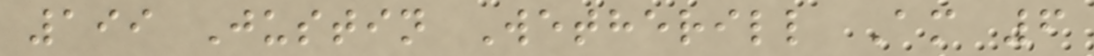199 Justin Wetherill Am 6
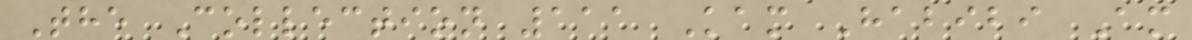The Collection 111 Kam Habibi Am
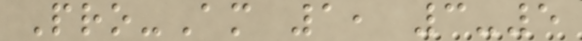Pro-Am 1, 3-5
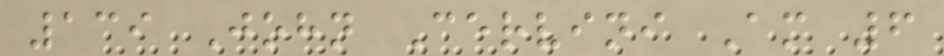139 John Cervini Am 6
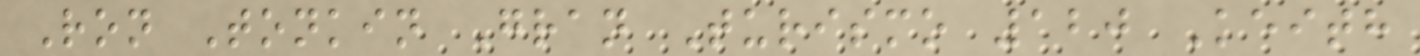Ron Tonkin Gran Turismo 120 Keith
